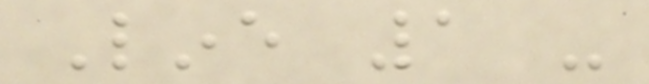Line 1 -
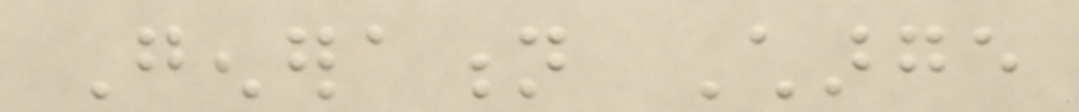Generation Charge
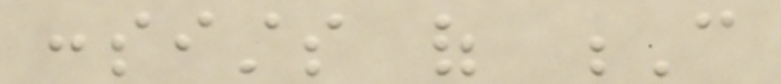consists of C
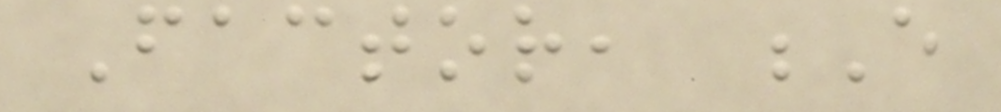Factor, E
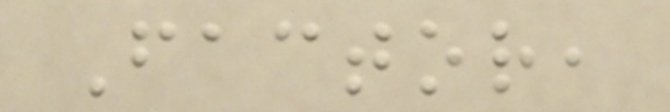Factor,
